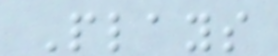Plays
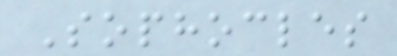Sophocles
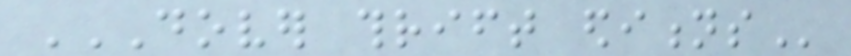DOVER THRIFT EDITIONS
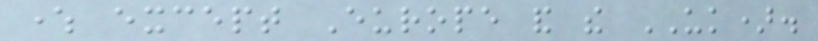where except Europe and the UK).
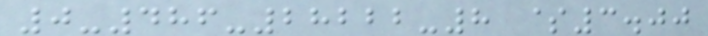0-486-28222-8 $3.00
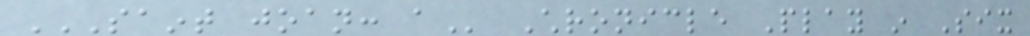SAINT JOAN: A Chronicle Play in Six
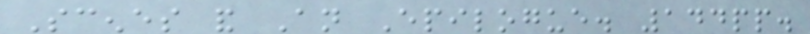Scenes and An Epilogue. 144pp.
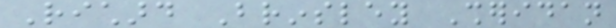Richard Brinsley Sheridan
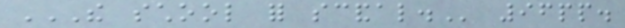THE SCHOOL FOR SCANDAL. 96pp.
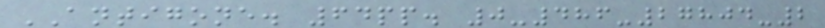ANTIGONE. 64pp. 0-486-27804-2
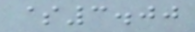$3.00
